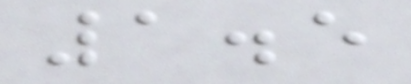1.5
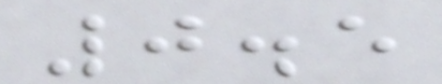0.5
